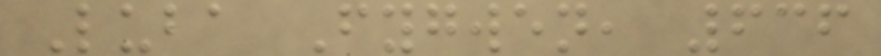Luba Fygwen, 636
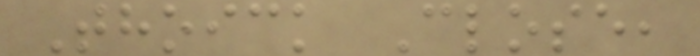Thoick Close,
